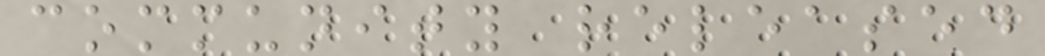community released
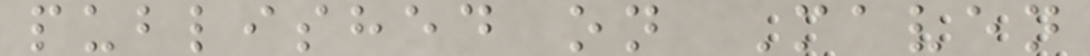published on Maven
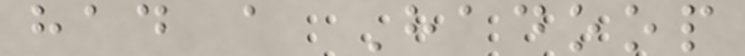had a Hadoop
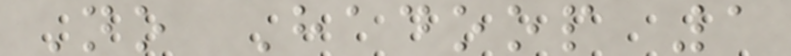No Hadoop 1
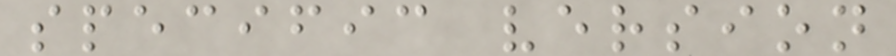specific version
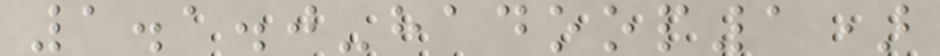1.1.0-hadoop1)
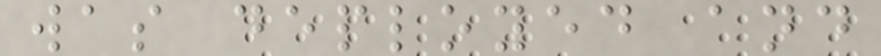was deployed and
